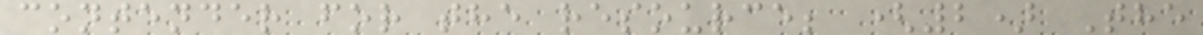contender for the resource; (2) The
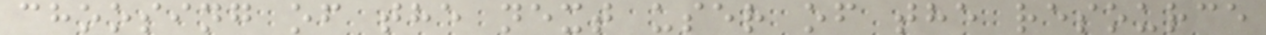choosing of the next user of the resource
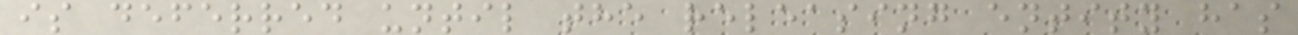is deferred until the releasing entity has
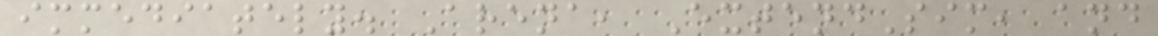immediately. Arena, ExtendSim, and
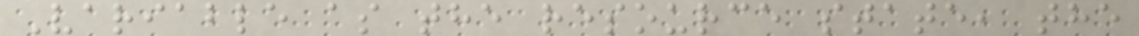Variable as the resource state, the
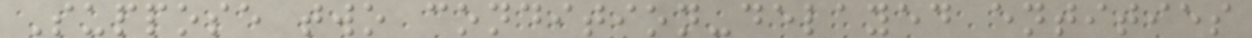Suppose two condition-delayed entities
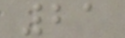21
